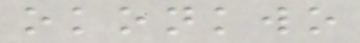okonkwo
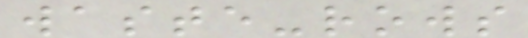waste-rows
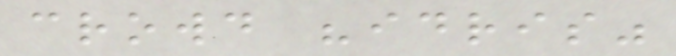crowd "idris"
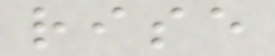rise
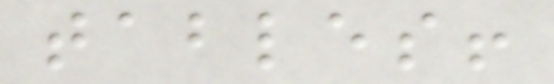tables!
